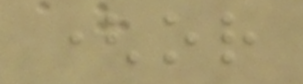(or
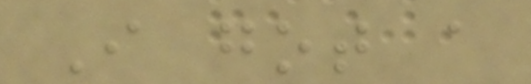I got a
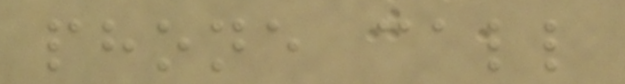phone call
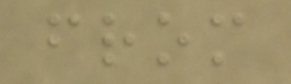from
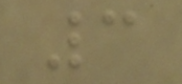3
